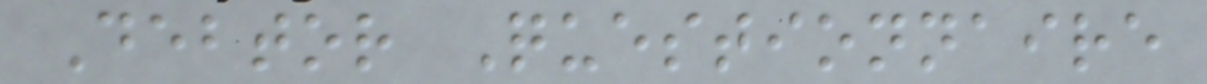Debtor Questionnaire
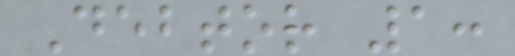Debtor 1:
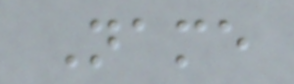Name
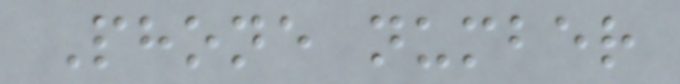Phone number
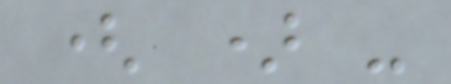( ) -
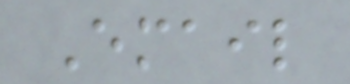Email
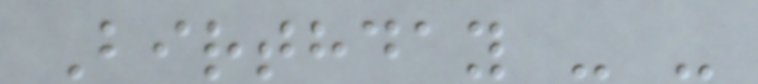Birthday - -
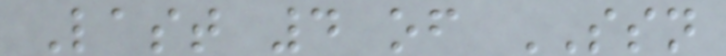Last 4 of SSN
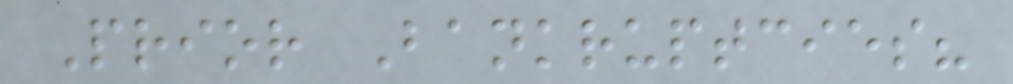Prior Bankruptcies?
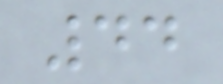44
